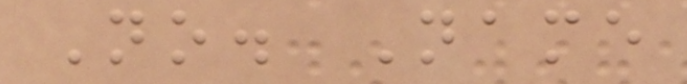No. Name
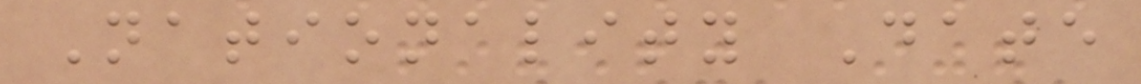Nationality Date
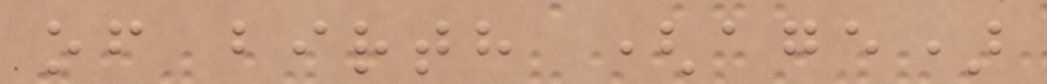of birth (age)
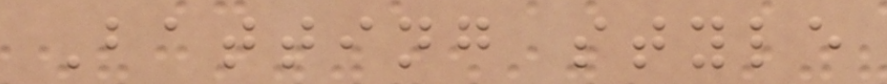Batting style
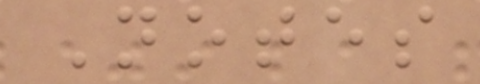Notes
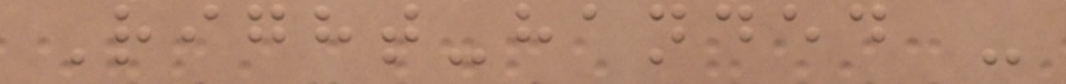Right-handed -
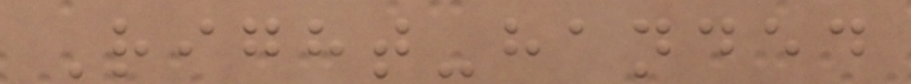Right-handed
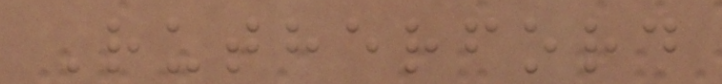Rutherford
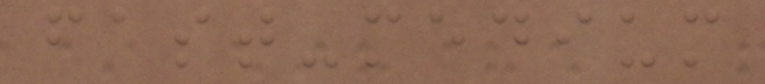fast-medium
